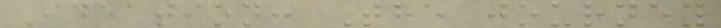Ideation: The journey
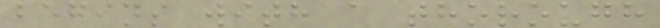begins with a thorough
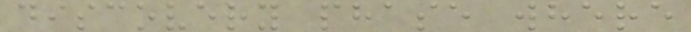discovery phase where
